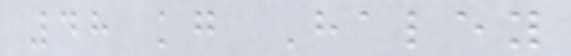48 kg Haley
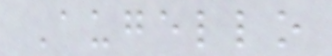Augello
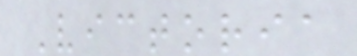Victoria
